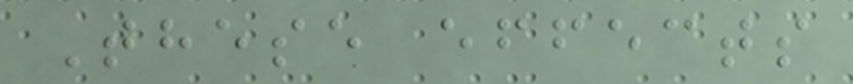These effects
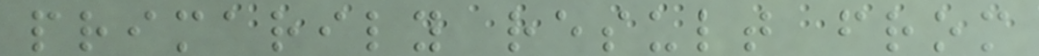primarily result from
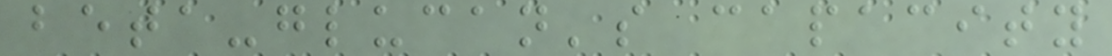beta-glucan's capacity
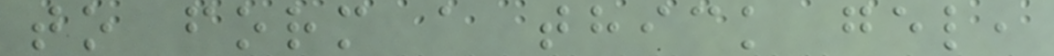to form a thick gel,
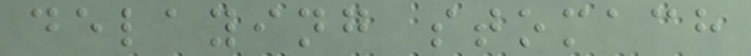delaying stomach
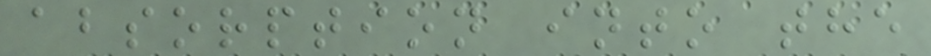absorption into the
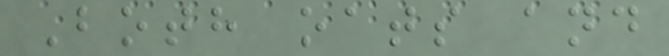Both oats and
